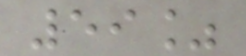59%
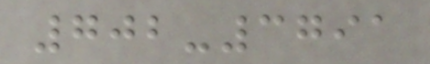702-3791
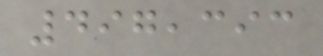497,393
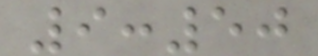9:50
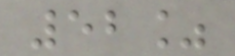52%
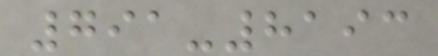791-8193
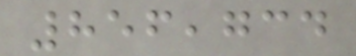856,734
